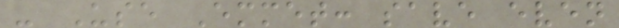- Use Emmet: save even
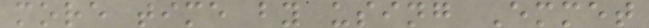more time by using Emmet
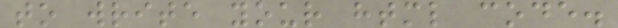to write your html code.
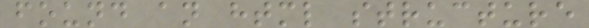found an html structure
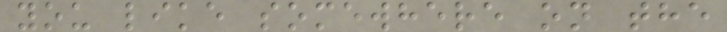you like somewhere on the
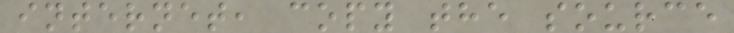internet, copy the source
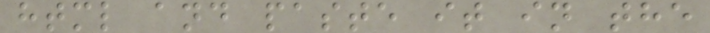html and paste it in the
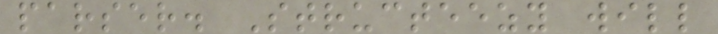parser. Structeezy will
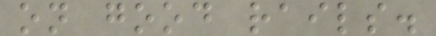on good rails.
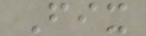Fix
